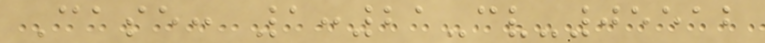Case: 1:21-cv-05512
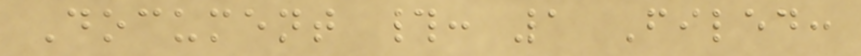Document #: 1 Filed:
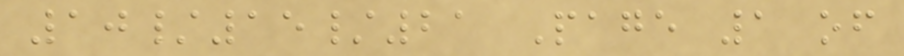10/15/21 Page 1 of
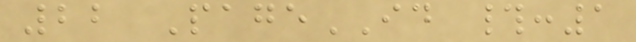22 PageID #:1
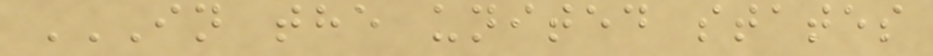IN THE UNITED STATES
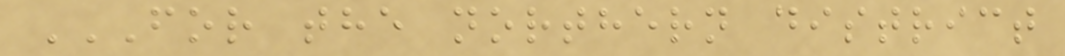FOR THE NORTHERN DISTRICT
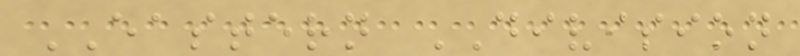EASTERN DIVISION
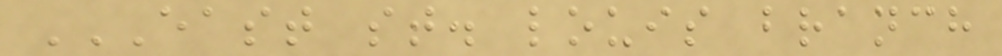EAST ST. LOUIS BRANCH
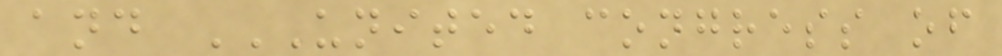and UNITED CONGRESS OF
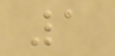1
